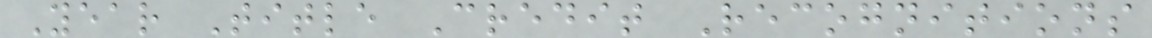Year Title Credit Recognitions
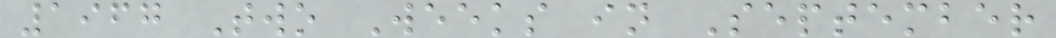1967 Two Weeks in September
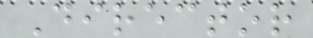Director
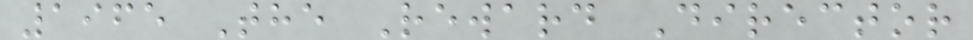1965 The Reward Director
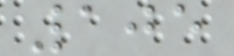105
